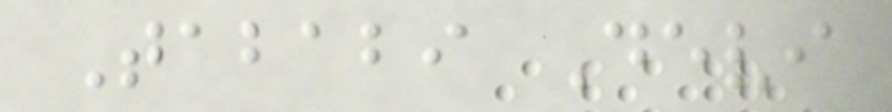Tababi Devi
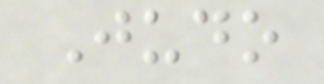Judo
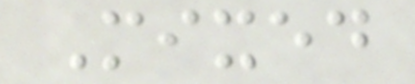Mixed
